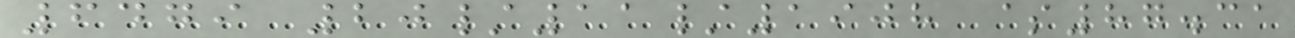6479 20/11/1908 $87.31
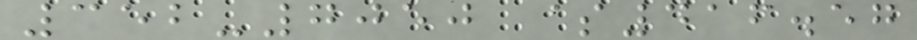352-7050 $416.57
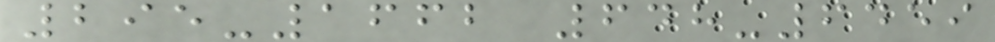295-1662 648-6459
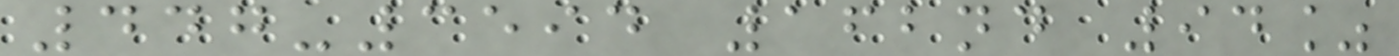447-3594 162nd 94%
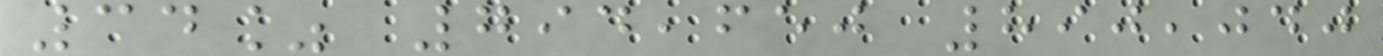34% 794,650 890,040
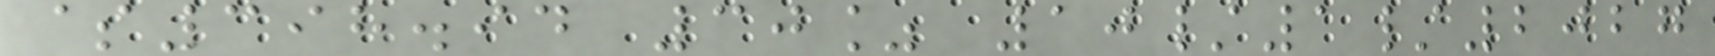$398.94 30% 10/1/2027
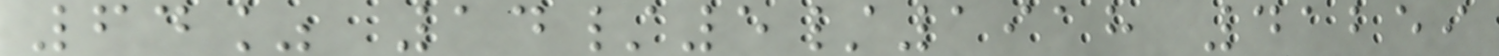64% 14/5/1918 41259
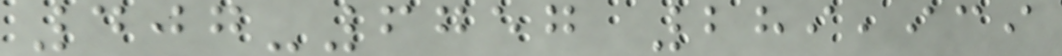407-6757 289,939
